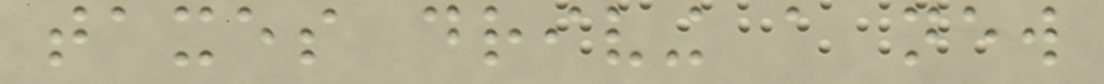taxes driving a new
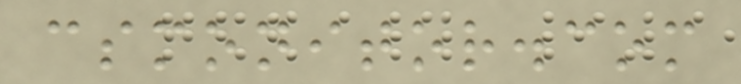csmonitor.com
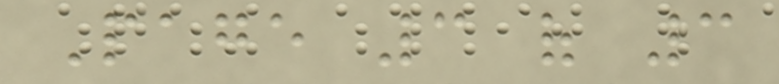Page 3 of 3
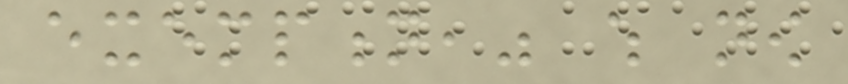exemption," which now
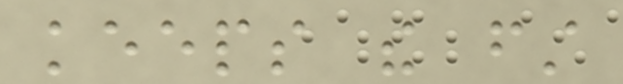keeps the first
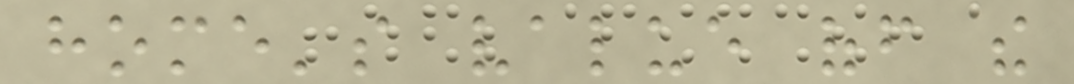home's value off the
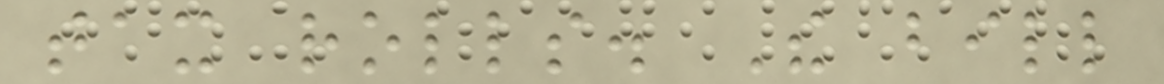tax rolls. The bill
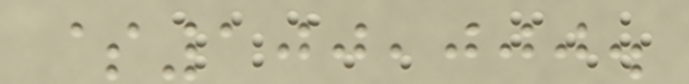$100,000.
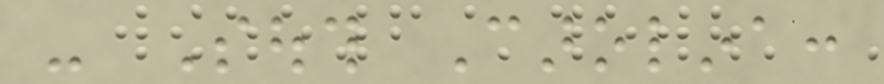- South Carolina:
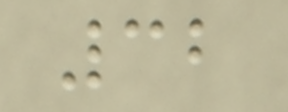32
